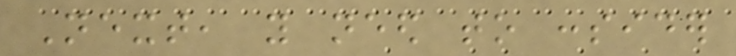Next, you need to consider
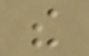the
